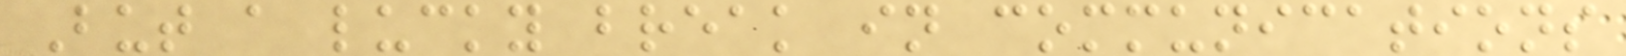But a lucky break in communications
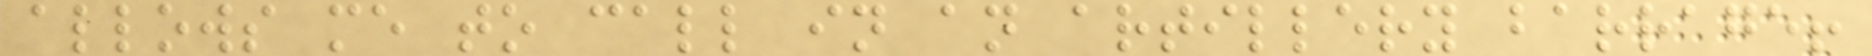allows me to call in an artillery barrage!
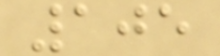105
